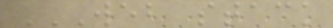WEB STACK
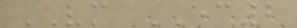VM EC2
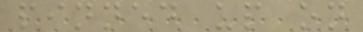pinned up on
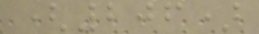(206)
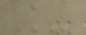_
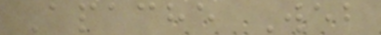Apache Web
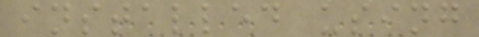installed using
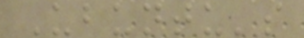Ubuntu's
